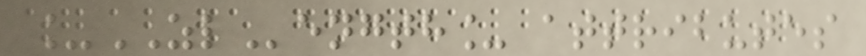_ZLength_ attributes
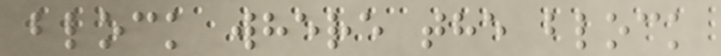block where the block
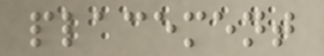placement
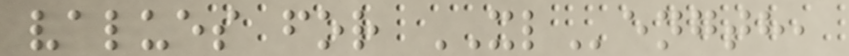values for XLength,
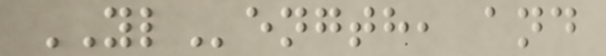YLength, and
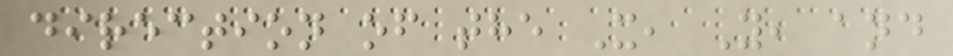direction of the X, Y, and
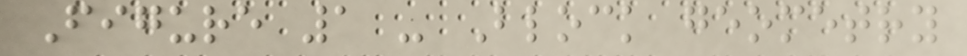Figure 1 - Block geometry
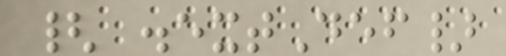{ .extDef}
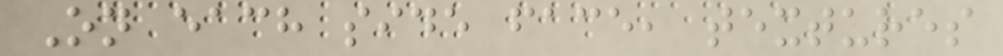On each side face, textures
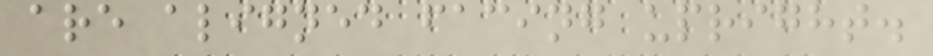are aligned facing upright.
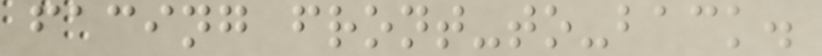facing front-to-back.
